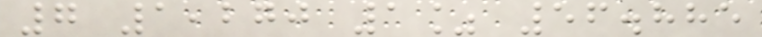7 1,270 1% 56.885
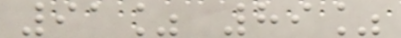91% 89%
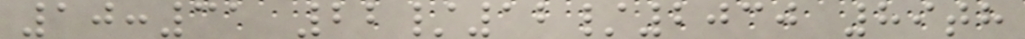10:31 22/12/2030 89th
